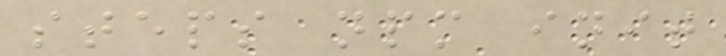steps npm init
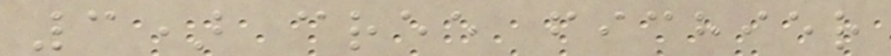3) cree fichier
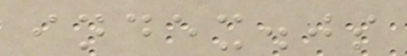index.js
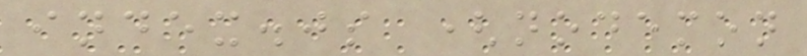index.js (nodemon
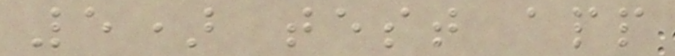5) test app
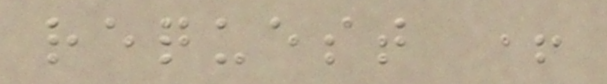request +
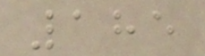185
